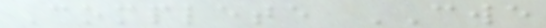Complete CWE
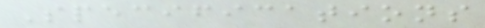Specifications
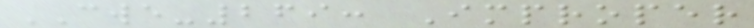CWE-269: Improper
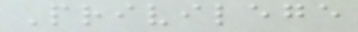Privilege
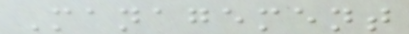Management
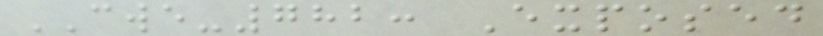CWE-782: Exposed
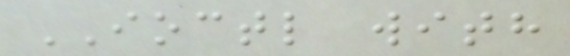IOCTL with
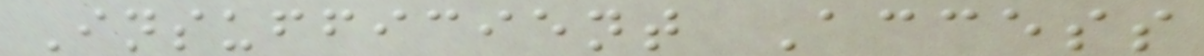Insufficient Access
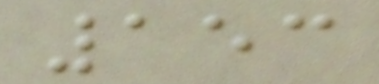153
